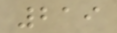219
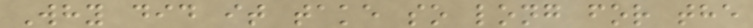Why did it take so long for the
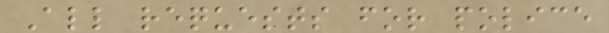All requests for police
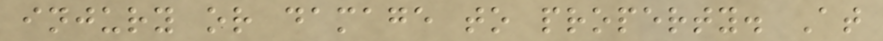injury or damage to property. At
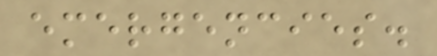emergencies.
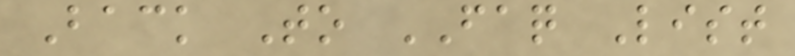Back To FAQ List
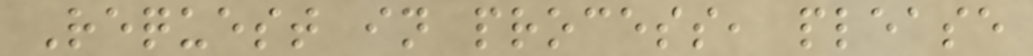Request in process, please
